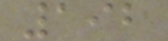192
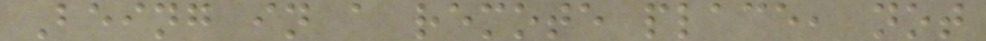Being in a remote place, not
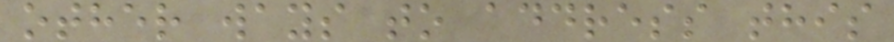other ways to address this
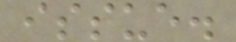issue.
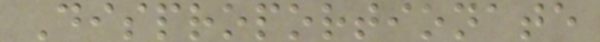Disproportionate
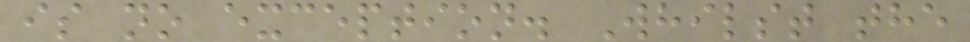is no exception. Whilst the
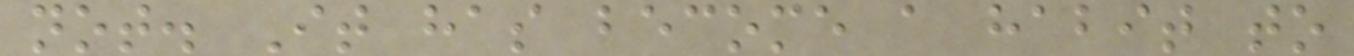not. It has become a habit to
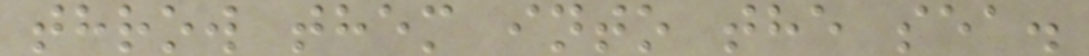throw them into the sea.
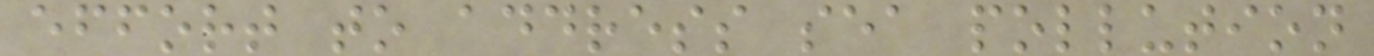effort to address sea pollution
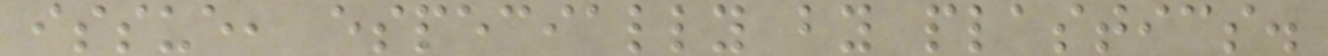issue, especially by plastics.
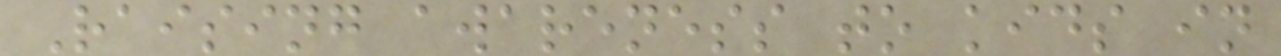Raising awareness to kids in
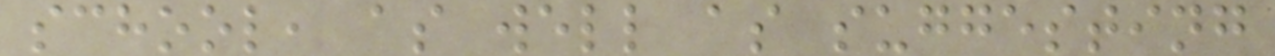school, as well as suggesting
